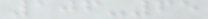106-65
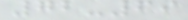72-69
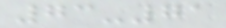73-71
